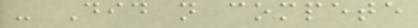- Did not compete
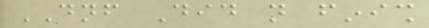DNF Did not finish
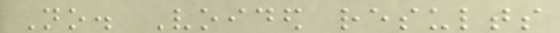No. Voided results
